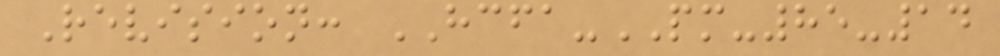Revision: HCFA-PM-85-14
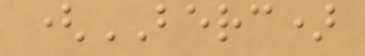(BERC)
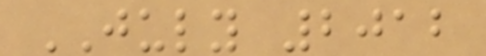JULY 2012
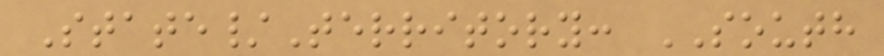State/Territory: SOUTH
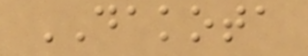DAKOTA
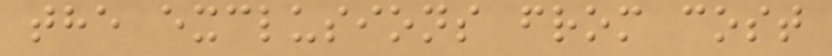the exclusions from cost
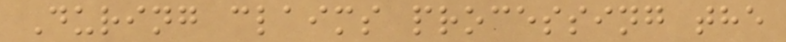During claims processing the
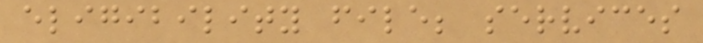eligibility file; services
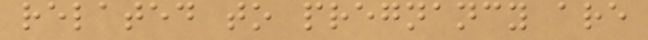related to pregnancy are
